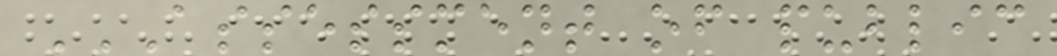ASSESSMENT OF PUBLIC
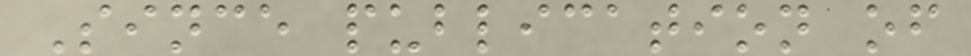Since publication of
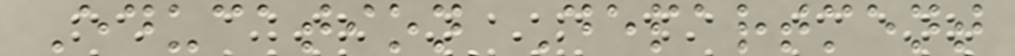Education Department
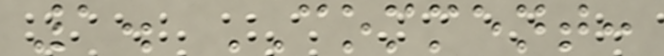1. COMMENT:
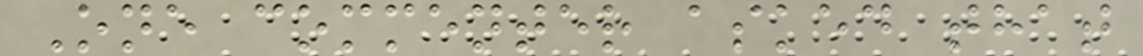One commenter asked that
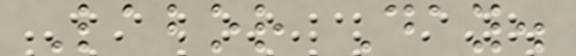Labor Day.
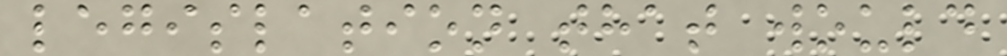legislation that would
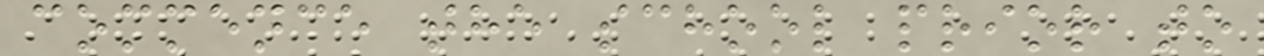commence the school prior to
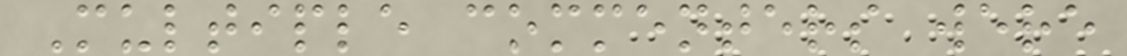Multiple commenters were
